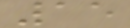15
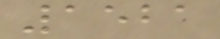1521
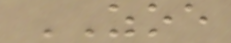ZOE
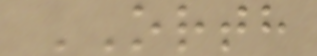ORTH
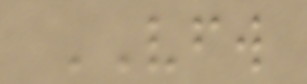VFW
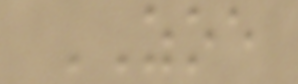ZOE
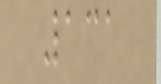131
